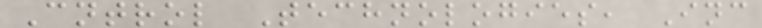Cntrol Technologies, Inc
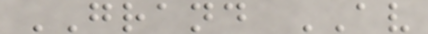GRAND AV
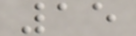15
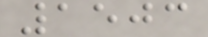1503
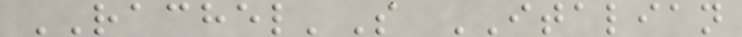RACHEL'S ITALIAN
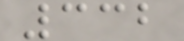332
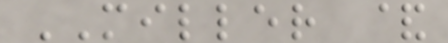MILLER &
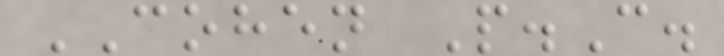COHEN P.C.
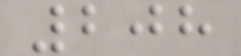208
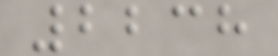2238
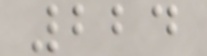224
